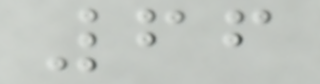66
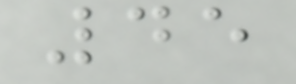45
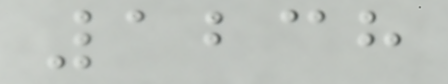1238
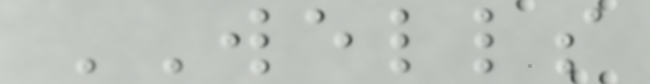WELLS
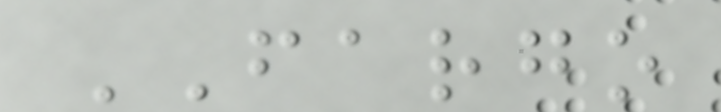FARGO
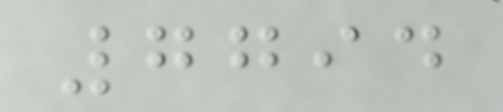7794
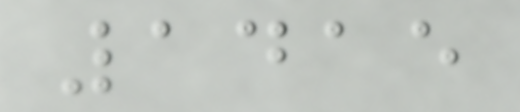1415
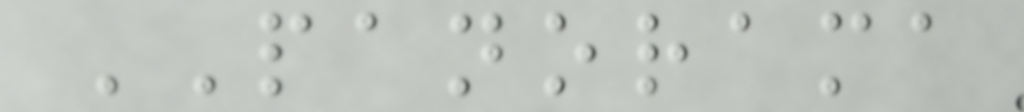PANORAMA
